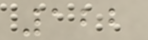122
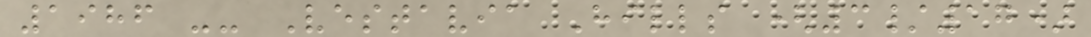1986 -- Vestavia Hills (3/17)
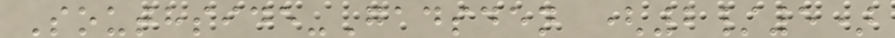Southside-Gadsden (2/5)
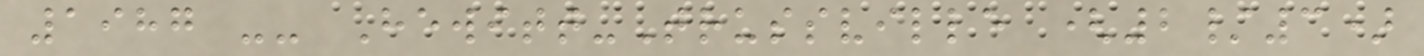1987 -- Hewitt-Trussville (2/3)
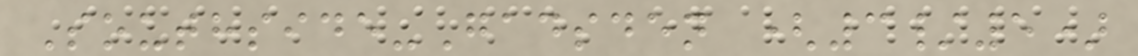Southside-Gadsden (3/5)
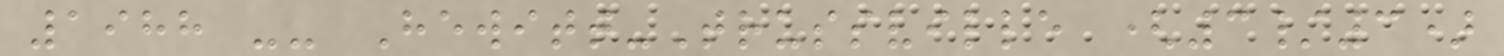1988 -- Hewitt-Trussville (3/3)
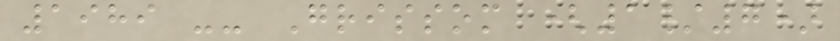1989 -- Grissom (1/7)
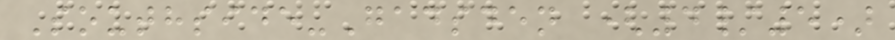Southside-Gadsden (4/5)
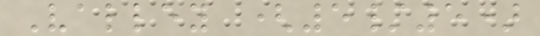Valley (5/5)
